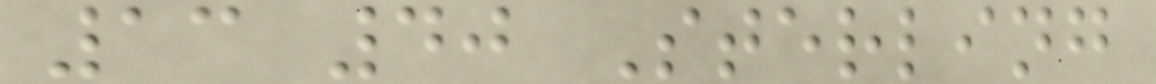13 40 Sterling
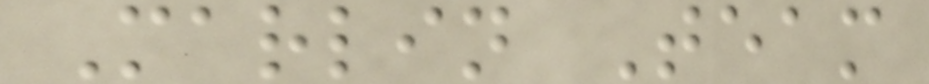Marlin Team
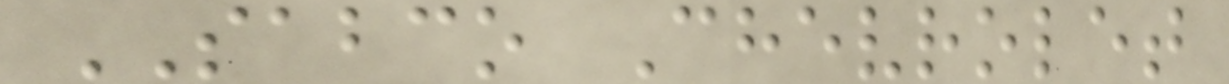SABCO Chevrolet
